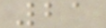21
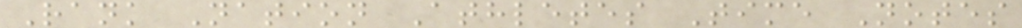Rank Nation Athletes Time Notes
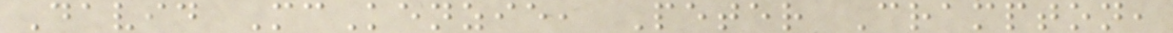David McKenzie, Peter Crampton,
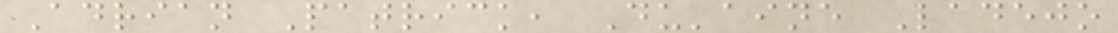Adrian Patrick, Du'aine Ladejo
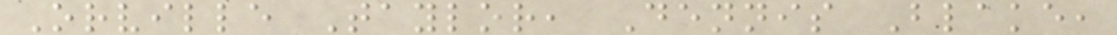Orville Taylor, Dennis Blake,
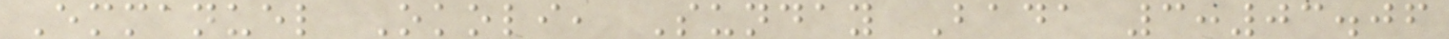Emmanuel Okoli, Sunday Bada 3:03.06
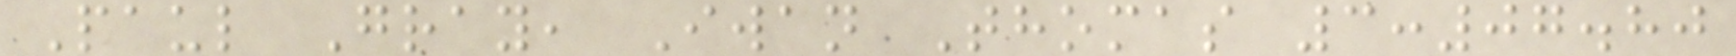Paul Gray, Iwan Thomas 3:07.80
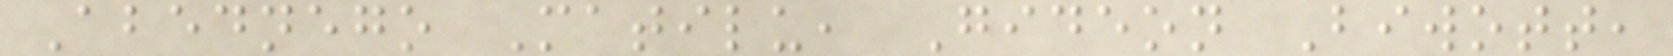Abednego Matilu, Gideon Biwott,
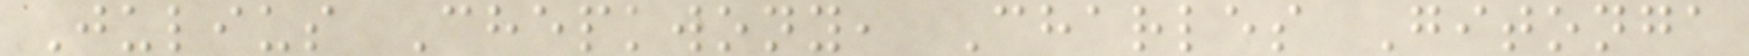Julius Chepkwony, Charles Gitonga
